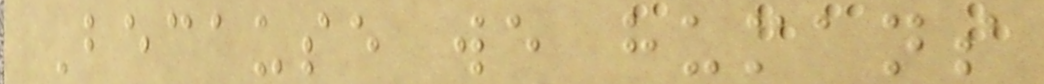Because we humans
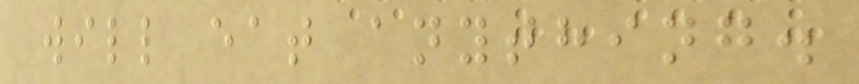will eat anything.
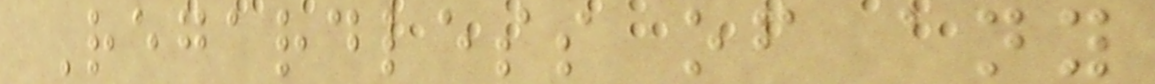Regardless of any
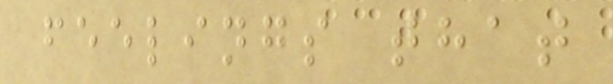feelings that
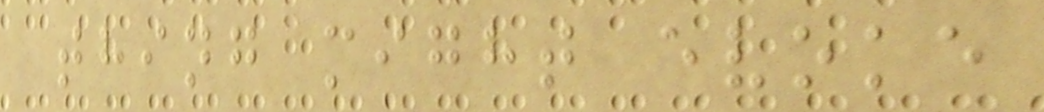thing might evoke
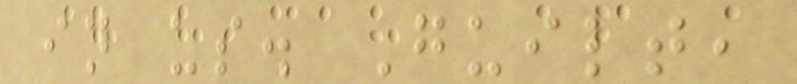in us. Guilt,
